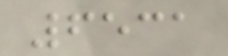6531
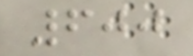600
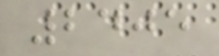2405
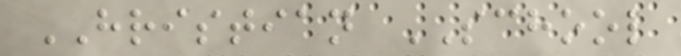HRISTIAN SCHOOL
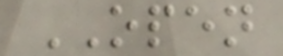OPEN
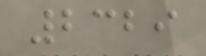2329
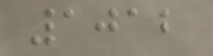1012
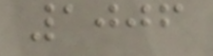1006
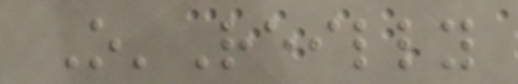O'Reilly
